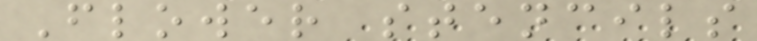Flower stencils
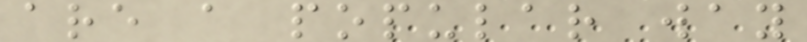are a popular way
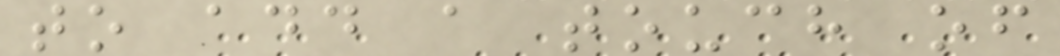to add a touch of
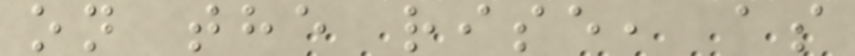on the rise, as
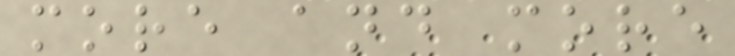more and more
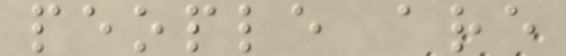people are
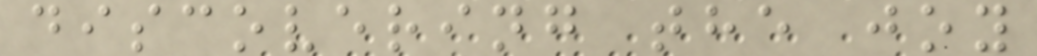discovering the joy
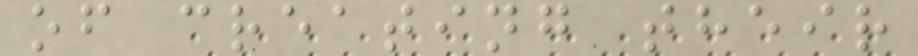of creating their
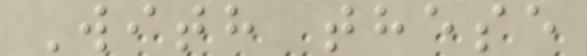With these
